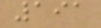191
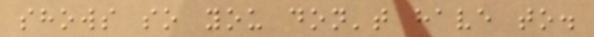shows so you don't have to.
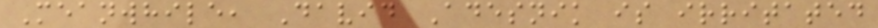Meanwhile, David Adesnik is irritated
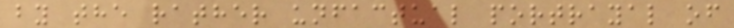by the rather unfactual portrayal of
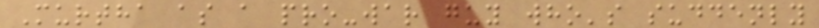Murtha as a pro-war guy who's suddenly
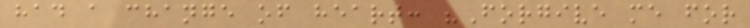had a change of heart: "Forgive me for
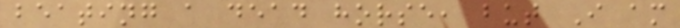beating a dead horse, but I am
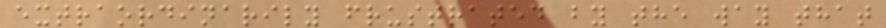extraordinarily frustrated by the way that
